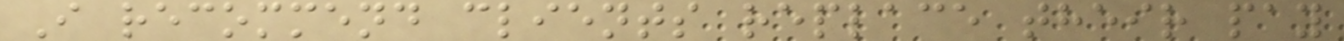I recommend clients replace their pay
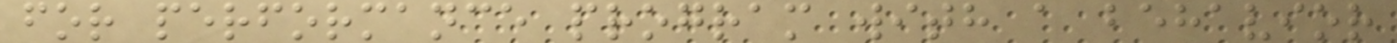for performance program with a behavior
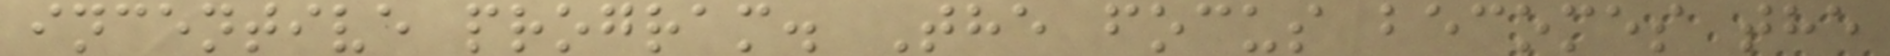incentive program. The focus becomes the
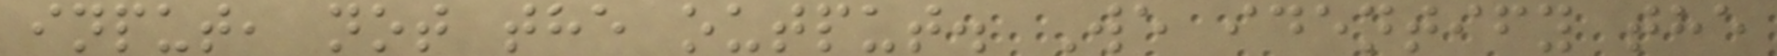input, not the output. We identify the
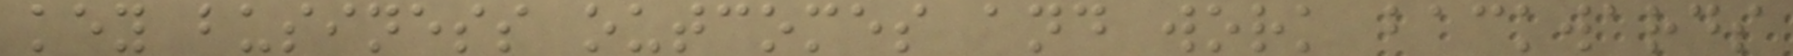key business outcomes and work backwards
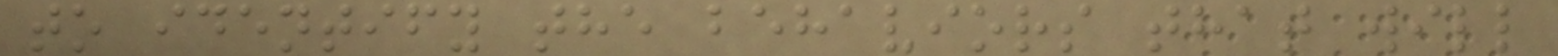to identify the behaviors that will
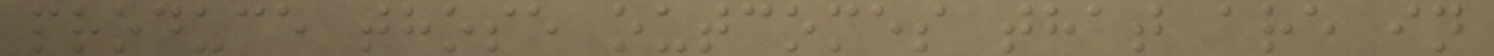produce those outcomes that are in
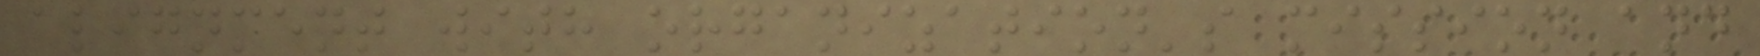alignment with organization's mission and
